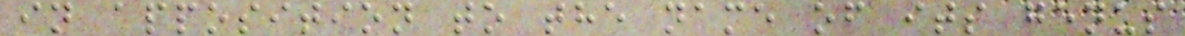in apposition to the name of its genus
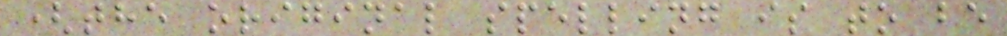(the original spelling is to be
